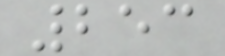253
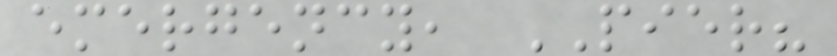emergency, PIER?
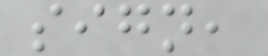sign,
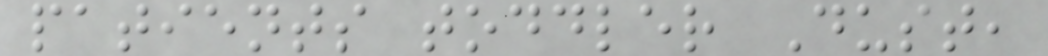patients toddler Dust,
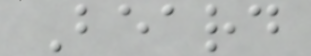Beard
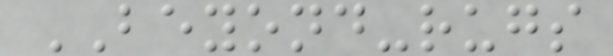BEYOND-rugs
